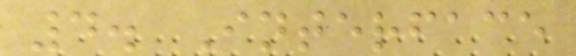4. Interface
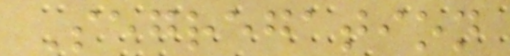Segregation
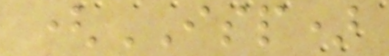(ISP)
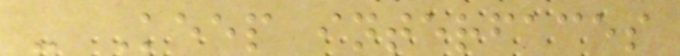- Keep interfaces
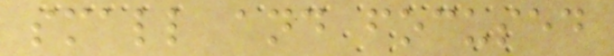small and focused
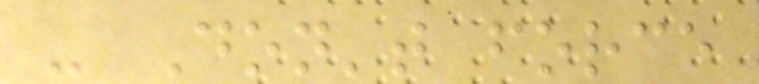- Don't force
